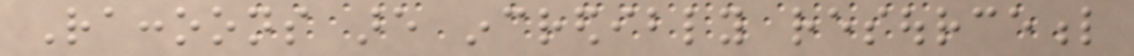Raccoons are incredibly resourceful
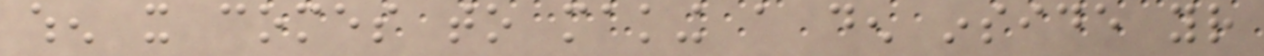when it comes to making a den inside your
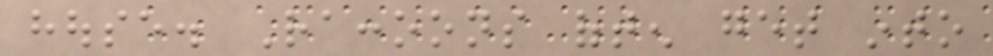house. Raccoons often get into
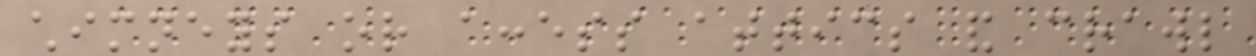chimneys or access attics and crawl
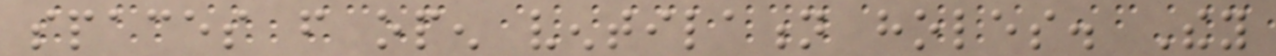spaces from open ventilation holes. They
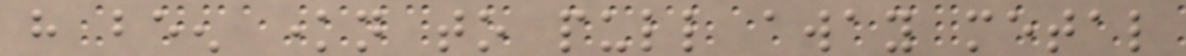have been known to pull away metal
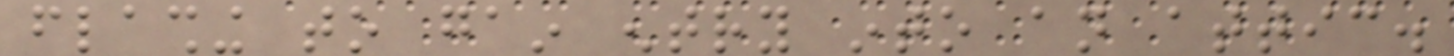flashing to gain entry into an attic.
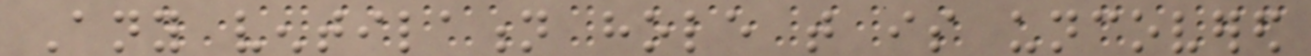Any ventilation hole that is uncovered
